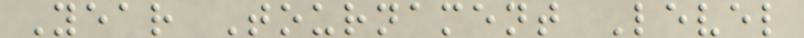Year Tournament Level
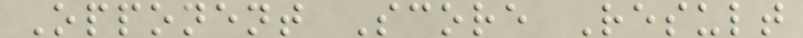Opponent Score Result
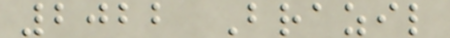2022 Brazil
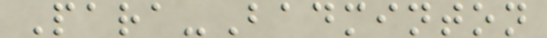Para-Badminton
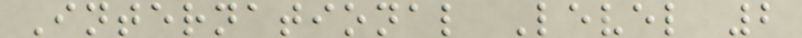International Level 2
